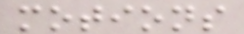motions
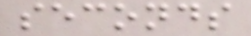seconds
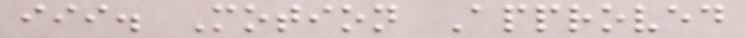iii. Motion Approved
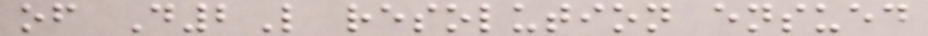of D2L resolution ensued
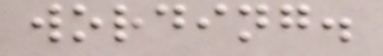wording.
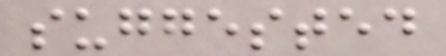suggested
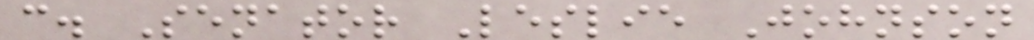c. Senator Leslie Johnson
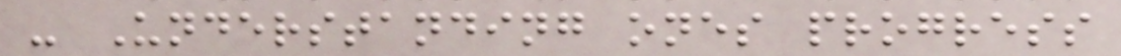- Understanding ones progress
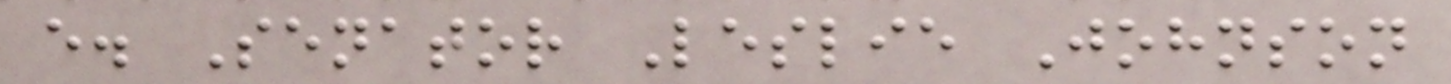e. Senator Leslie Johnson
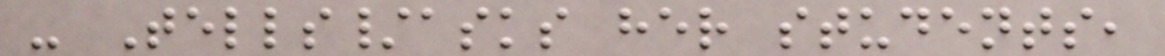- Tells/asks her students,
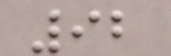92
